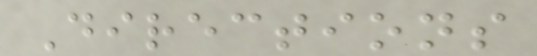Directions
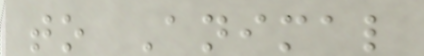to Animal
